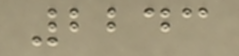2243
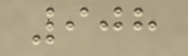908
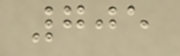705
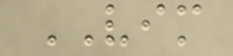VIM
